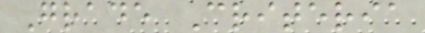Grade Criteria
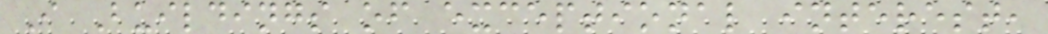I Buildings of exceptional interest,
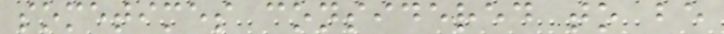sometimes considered to be
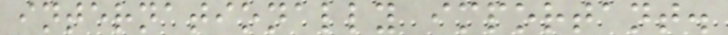internationally important.
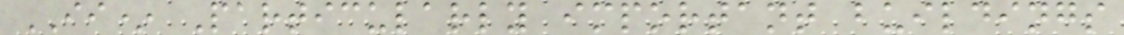II* Particularly important buildings
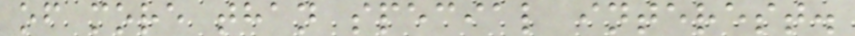of more than special interest.
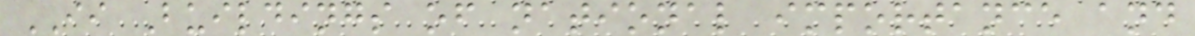II Buildings of national importance and
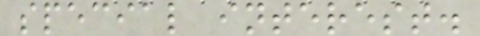special interest.
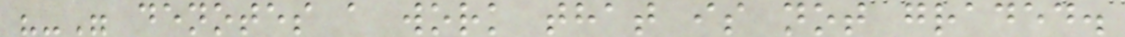"-" denotes a work that is not graded.
